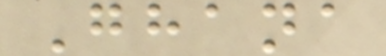Ghana
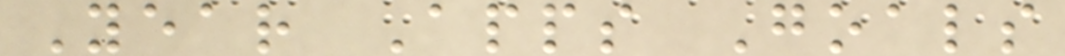Year Apps Goals
